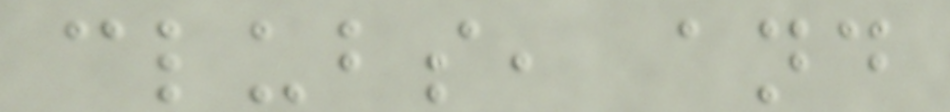clubs, and
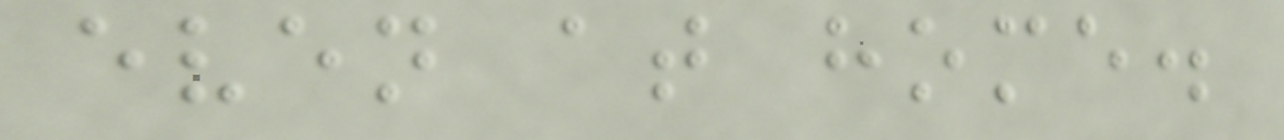even at home.
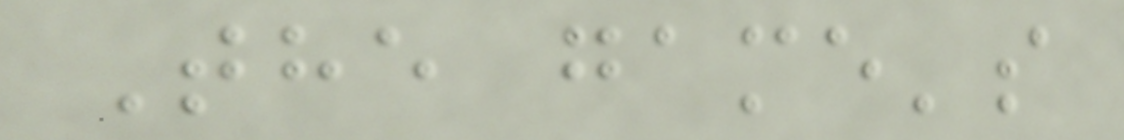The game's
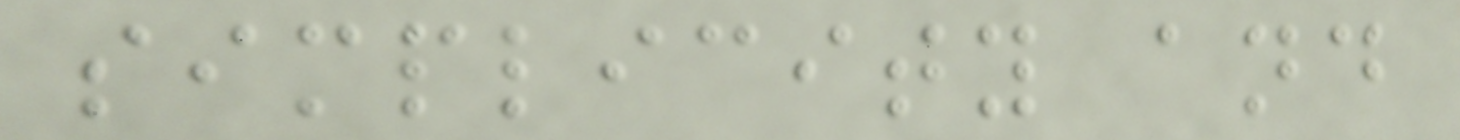simplicity and
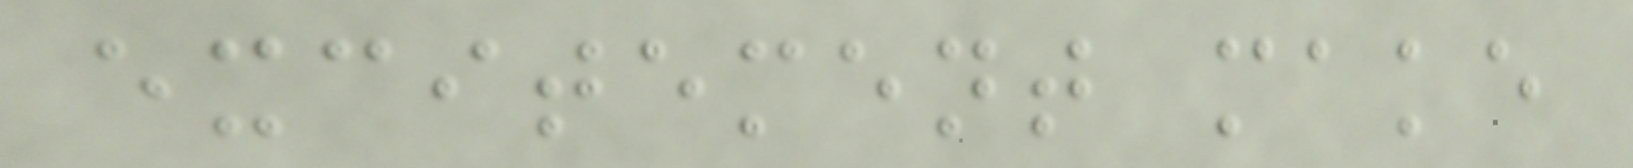excitement make
